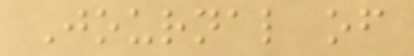Journal of
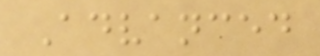Advanced
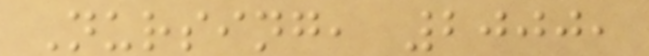Nursing, 2000,
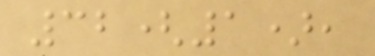32(1),
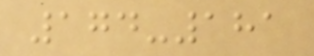174-181
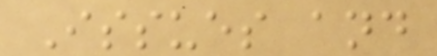Issues and
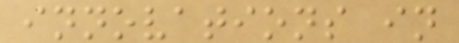innovations in
